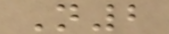N2
